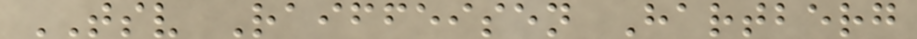TSV Raiffeisen Hartberg
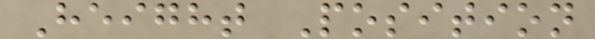Height Position
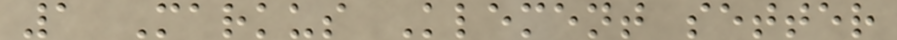1 Markus Klement setter
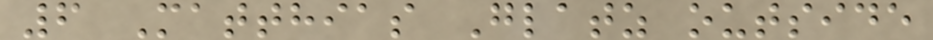6 Matthias Glatz outside
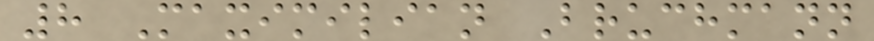8 Maximilian Bruchmann
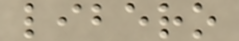libero
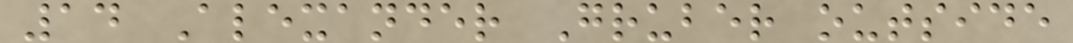14 Alexander Gruber outside
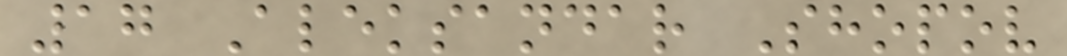17 Aleksandar Shopov
